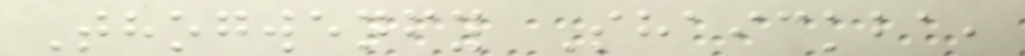Thogwenfy Shaickba,
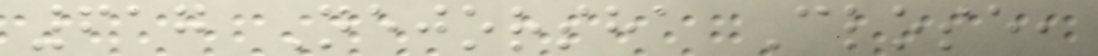617 Nejorsha Close,
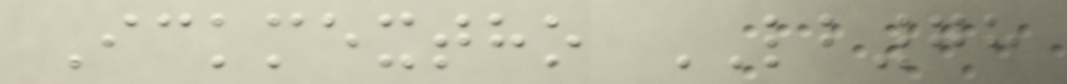Ickmextho LB78
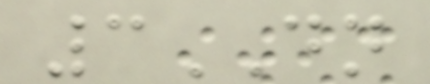3DN
